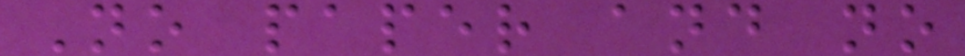No paper and no
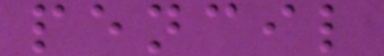pencil
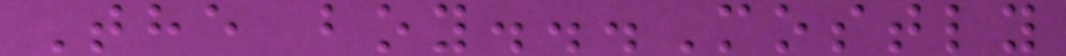The boy...Mostly
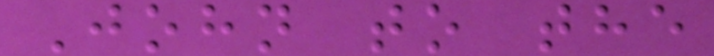John to the
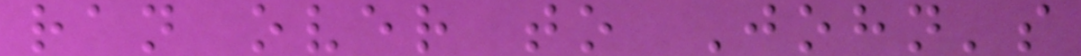ran over to John's
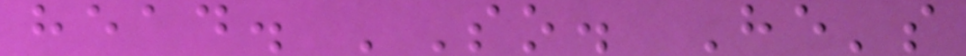head. 'So. He's
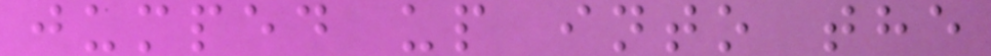jumped up into the
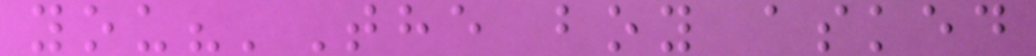you?'The boy asked
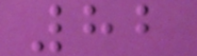82
